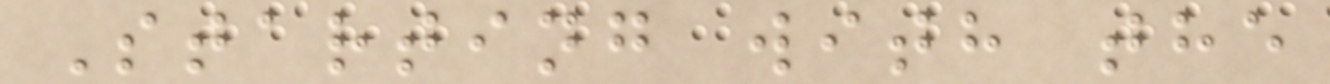Starting with the
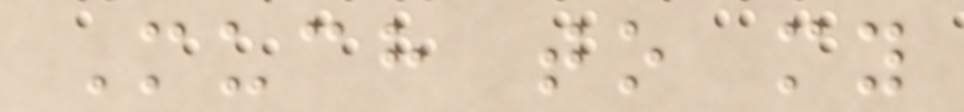Much to my
